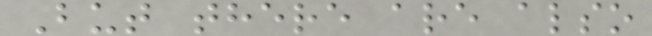But there are also
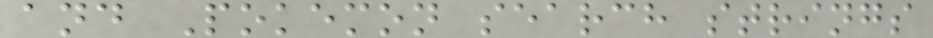and Pokemon search strings
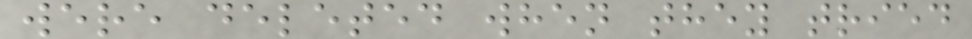were deleted when they tried
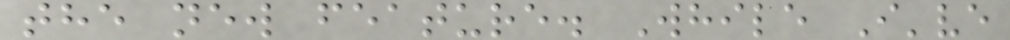the new feature. While I've
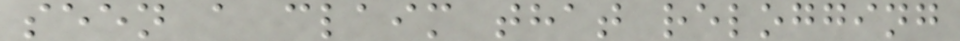seen a claim that relogging
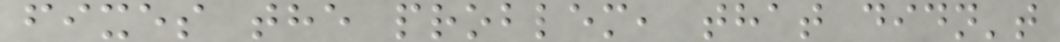fixes the problem, that didn't
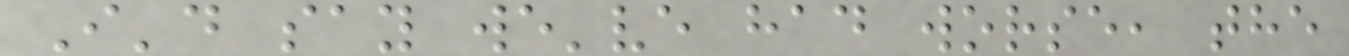I'd say we've had worse, the
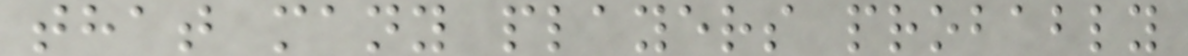that many players probably
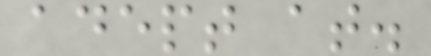adept at.
